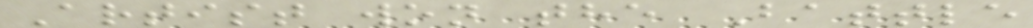Artist won the Battle
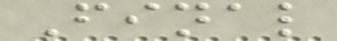Final
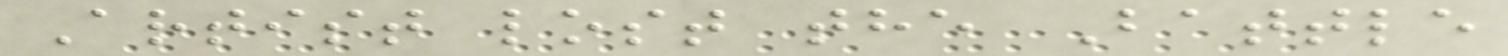Artist lost the Battle
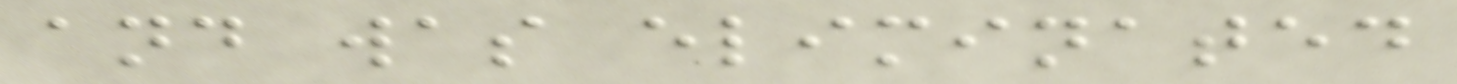and was eliminated
